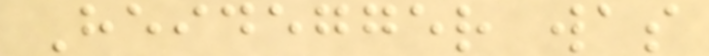Heidegger was
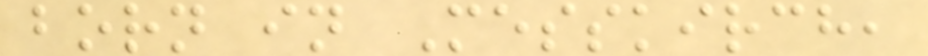born in Messkirch,
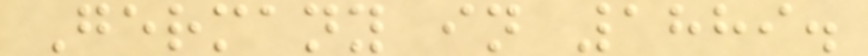Germany in 1889.
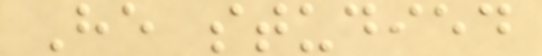He studied
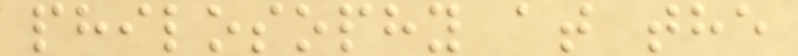philosophy at the
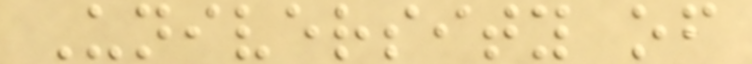University of
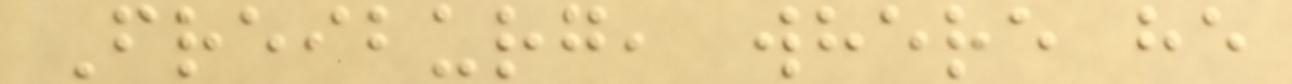Freiburg, where he
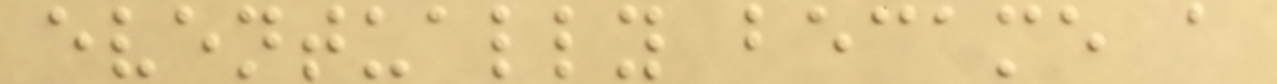eventually became a
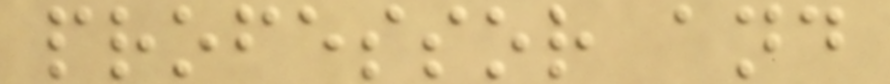professor and
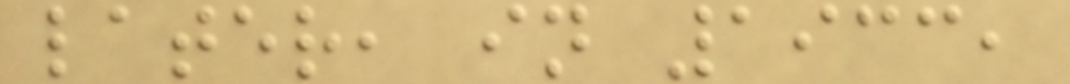later, in 1933,
